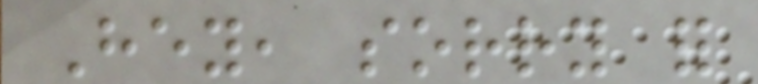Hey, sorry for
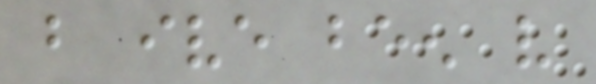but ive been very
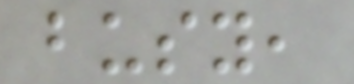busy,
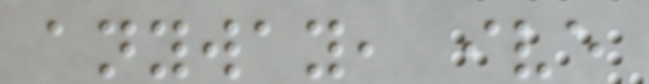anyway, ive
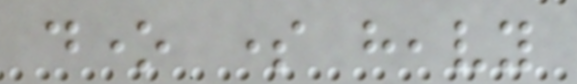done some heavy
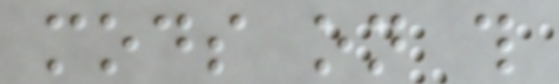mods on this
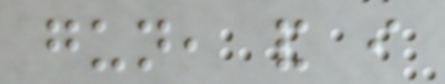gun, and i
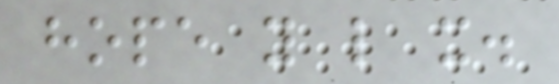hope you like it.
